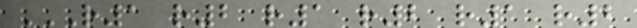R1 R2 R1 R2 R1 R2
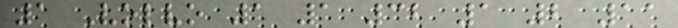1 Volvo 1 1 32 1 2 11
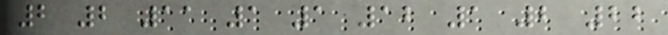2 2 11 1 1 12 1 2 22
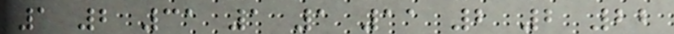1 2 31 1 1 11 2 2 22
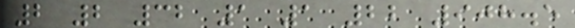2 2 32 1 1 22 908.5
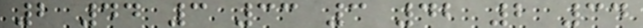2 44 3 33 3 42 2 34
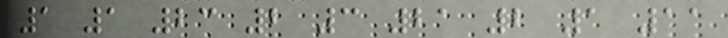1 1 23 2 3 21 2 1 11
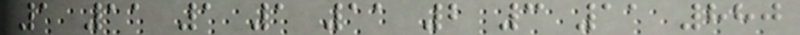1 11 1 1 11 2 3 11 880
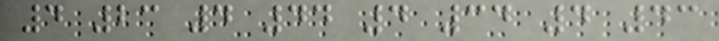4 23 4 44 4 34 4 43
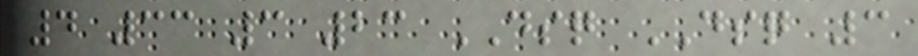4 33 3 23 DSQ DSQ 3
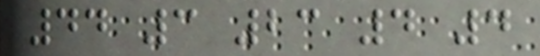44 3 23 4 4
